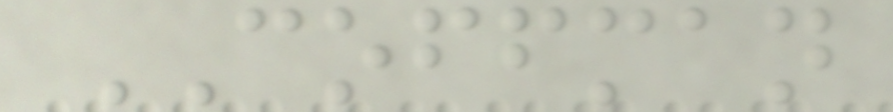COFFMAN
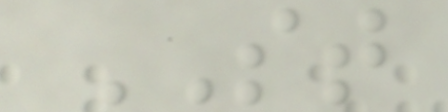ST
